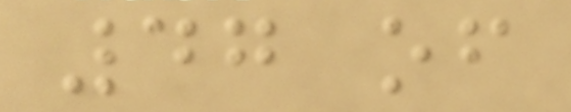47 of
